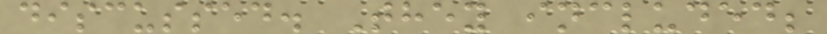discussed. They included;
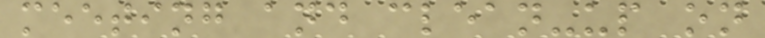meeting and clean-up on
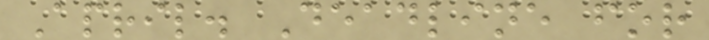April. Deadline for
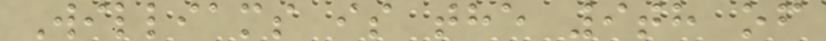Williams is the 9th of
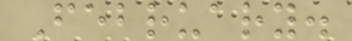February.
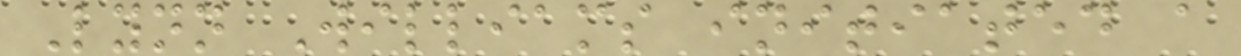Lynn Williams initiated a
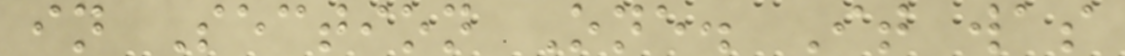in Section One. It was
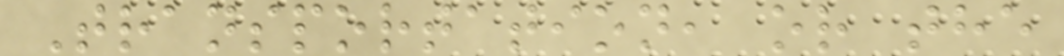Transportation, or the
